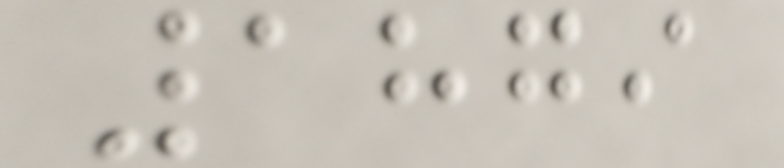1879
